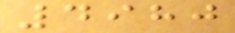4980
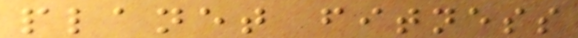planet fitness
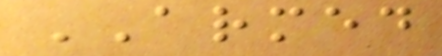ARMED
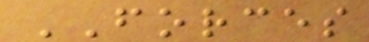FORCES
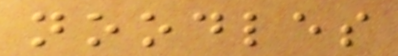noodles
